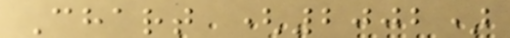Chart (2002)
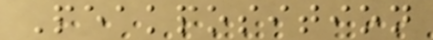Peakposition
